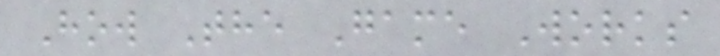How The Game Works
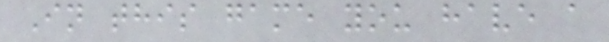In this game you have a
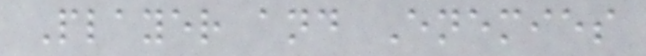Player and Enemies
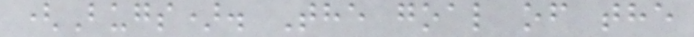(Bugs). The goal of the
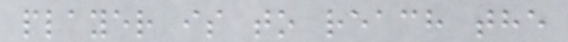player is to reach the
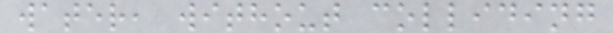water, without colliding
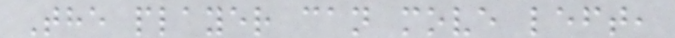The player can move left,
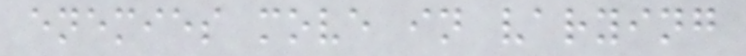enemies move in varying
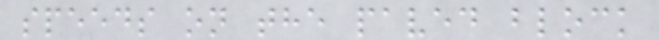speeds on the paved block
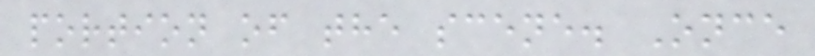portion of the scene. Once
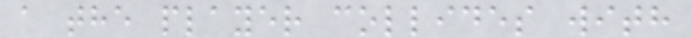a the player collides with
